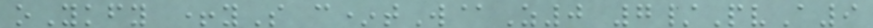oYkfy +yS c*tW@Z0 7/PvA9
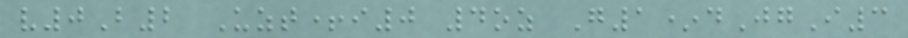v0B2 Uzt+i0 4oz G1*dJgI3
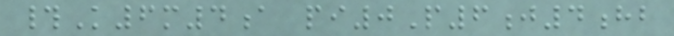#K6m4a pi0P6j4hb
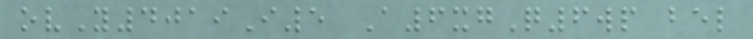ovY4019I5 A6xgQ6wp bel
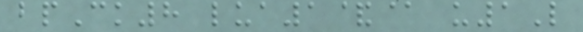bpCk8 lua1&@ u1L
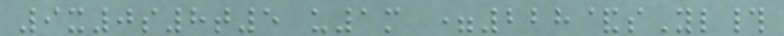9x0s8t5 u1m =228&sYl#
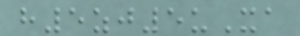h5zj5uXa
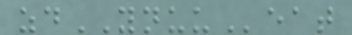zdYNUUeat
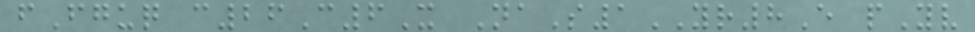fFguq c26C6X NaS1YR8E pYv
